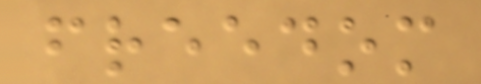freedom
